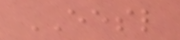EESL
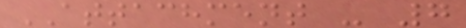ATTACHMENT - 7
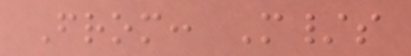From: M/s
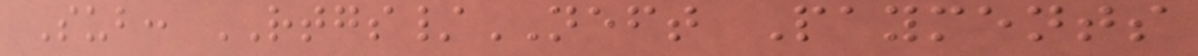Sub: RTGS/NEFT Payments
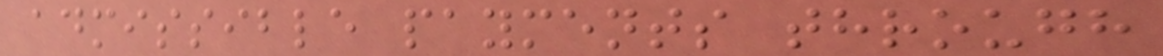admissible payments through
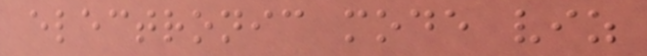electronic mode viz
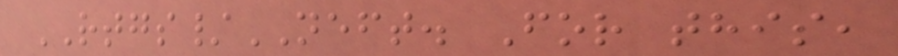RTGS/NEFT. For this,
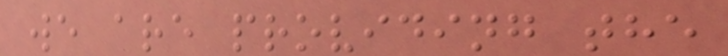we are providing the
